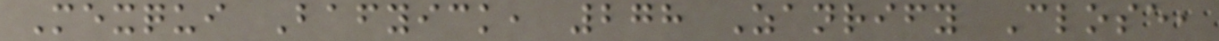Mexqui Bafyick, 278 Zanrify Close,
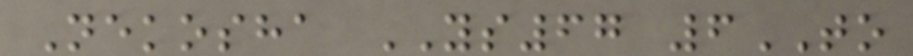Nekosha YS67 6TO
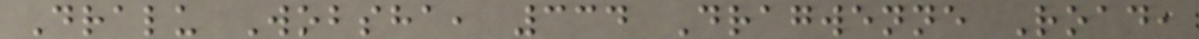Dralu Wobsha, 334 Dragwenne Road,
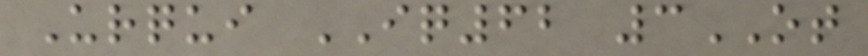Urqui IQ62 3OT
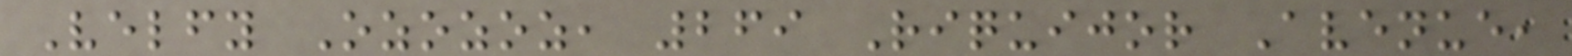Velfy Ozozoz, 269 Riquijor Avenue,
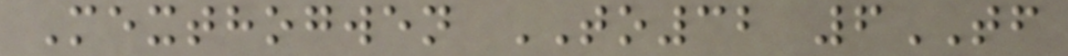Mexthogwen TO32 6TF
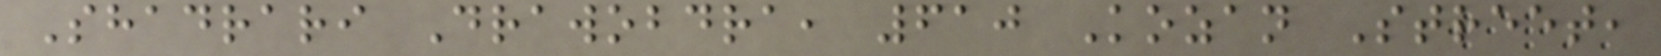Shadrari Drawobdra, 610 Kozan Street,
